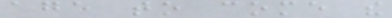age to come the
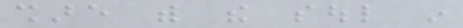share with the soul in
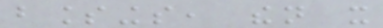blessings, then it
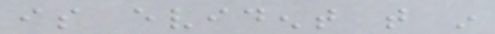is evident that in
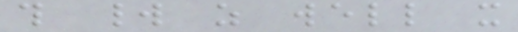this world as well it
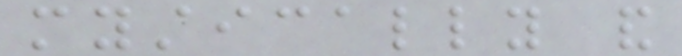mystically and
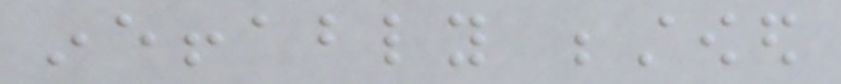ineffably bestowed
